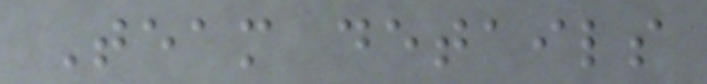Team details
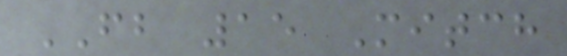FB 15 Mitch
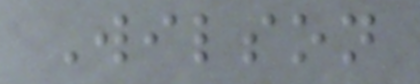Wilson
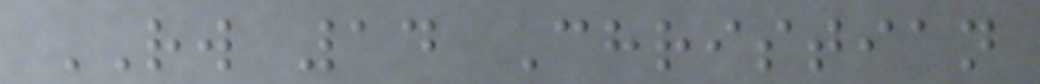RW 14 Christian
